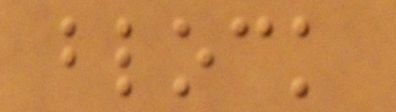block
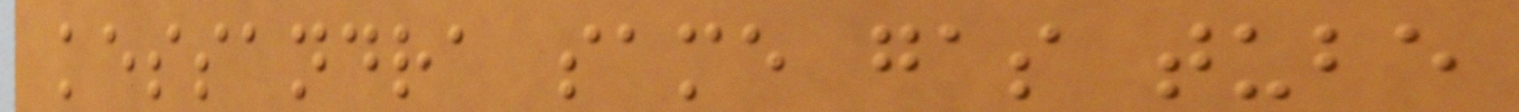kessandra same gas tube
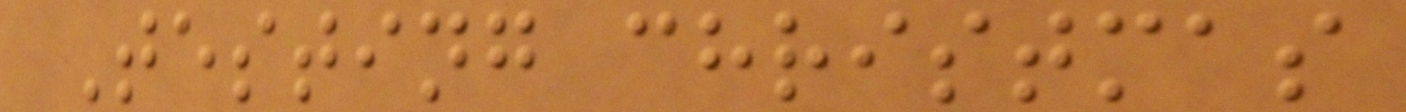Testing christmas
